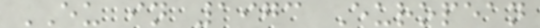EU in 1973 European
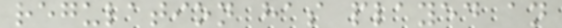regulation has played an
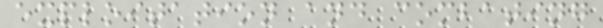exploitation and combating
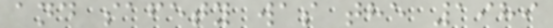and safety was the 1989
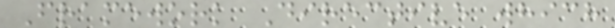Framework Directive which
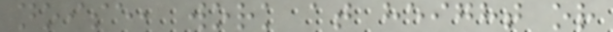noise, work at height or
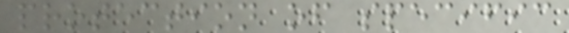protection of specific
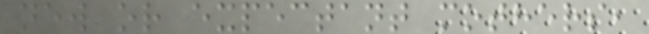new or expectant mothers,
